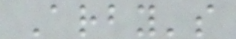Arby's
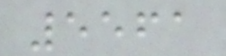5561
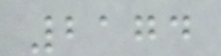2174
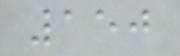150
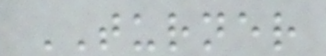TURNER
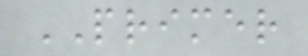PRIMER
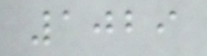1029
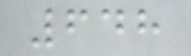648
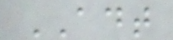ADT
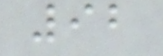92
